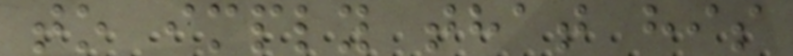to imply that his
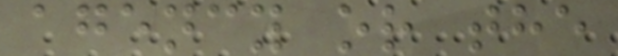agency or the
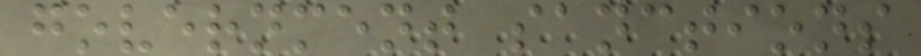government sanctions
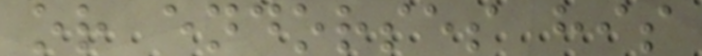or endorses his
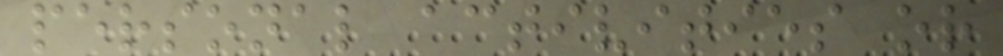personal activities or
